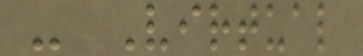- Virtual
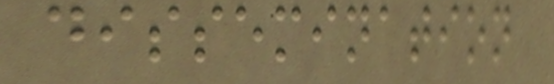dissemination
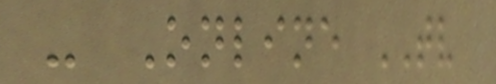- Online TV
